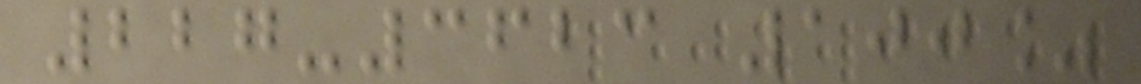227-3623 100%
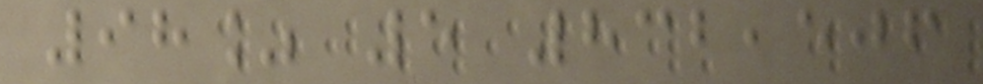98% 5 832,506
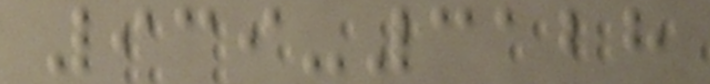939-3128
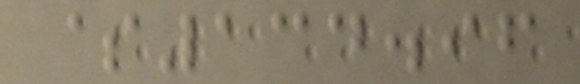$134.96
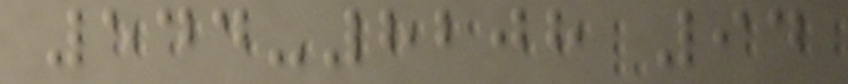544-8208 94
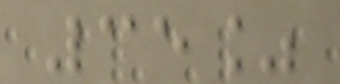35%
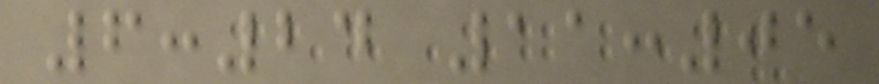6:24 11:05
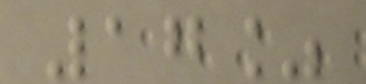17%
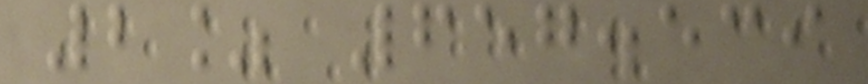2% 657.539
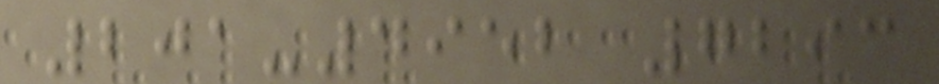201-4952 7293
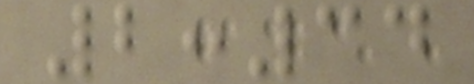2:34
